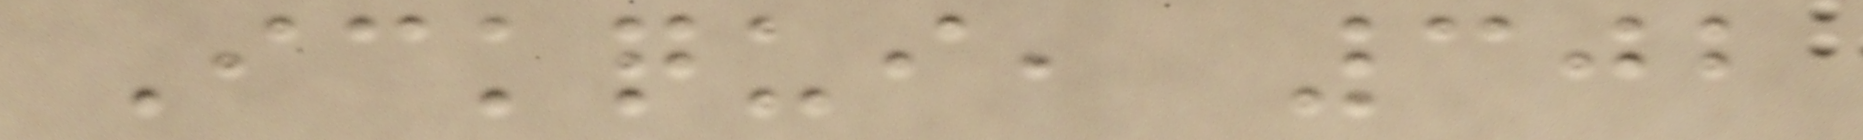Ickqui, 302
